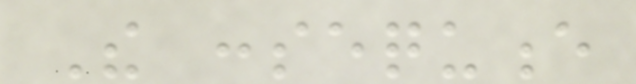The consequence
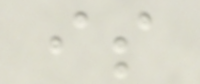is
